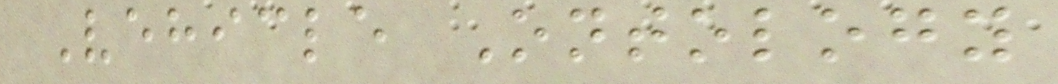Vehicle Ontology
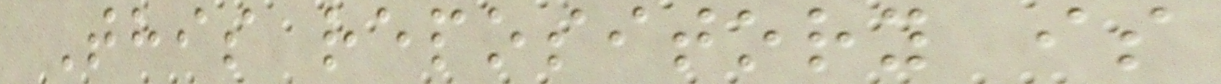This repository is
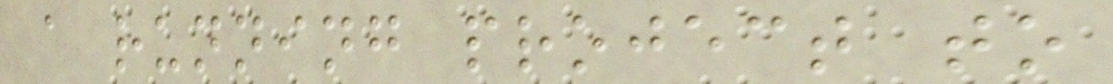a running project to
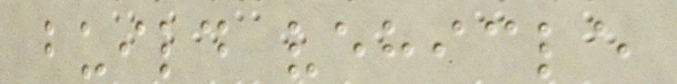build vehicle
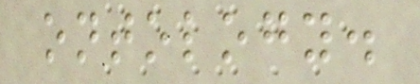ontology.
